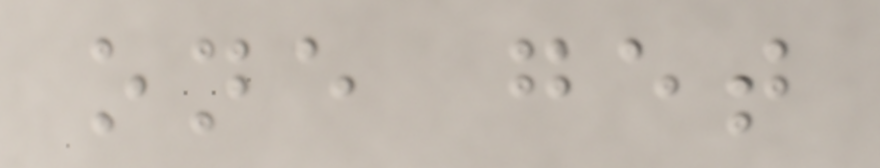one get
